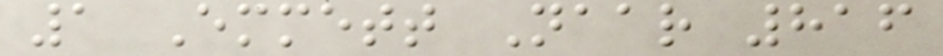1 Emmett Naar 816
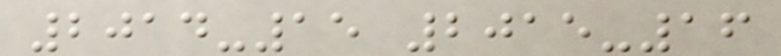2014-15 2015-16
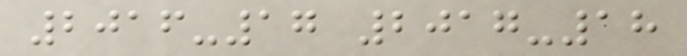2016-17 2017-18
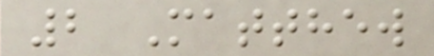2 Matthew
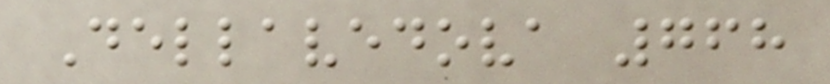Dellavedova 768
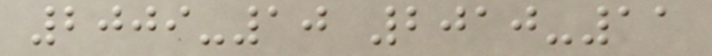2009-10 2010-11
